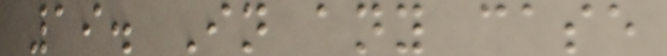19. In any case
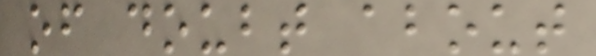of doubt about
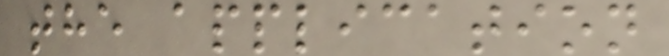the application
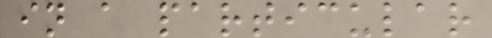in a particular
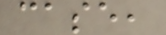case,
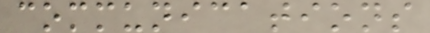communications
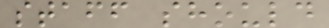staff should
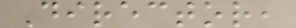Director,
